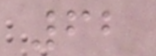62
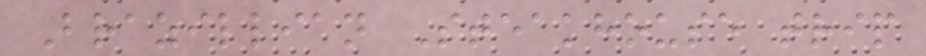Brazillian Steakhouse trip
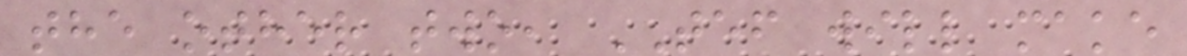the other two, TEF will make
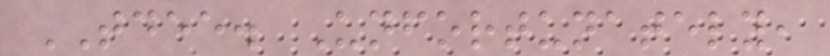TDEE. Unfortunately,
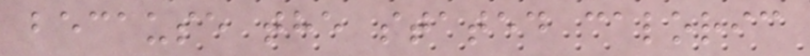because the stated caloric
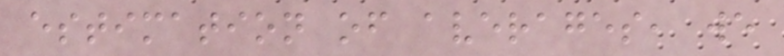estimation of averages, we
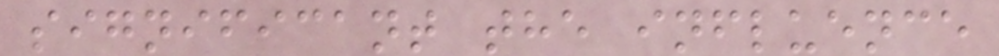significant the influence
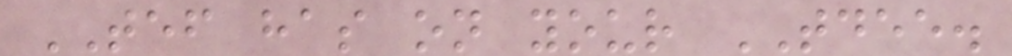TEF has on your TDEE.
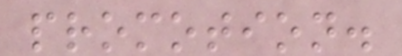promotion.
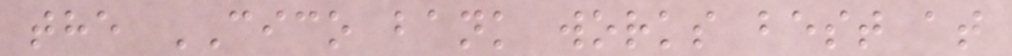the CICO bank works best at
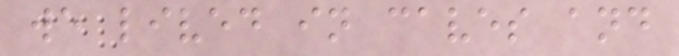we lived in caves and
